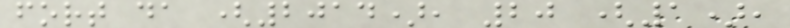fort da (2014), 20 (1),
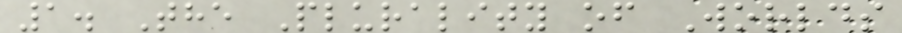1. The Plurality of Worlds
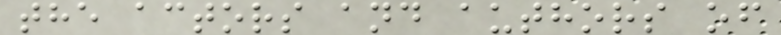the actors and authors of
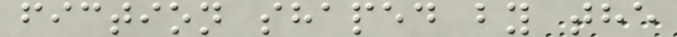fiction shaped by the
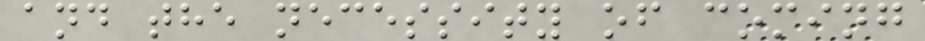and the necessity of coming
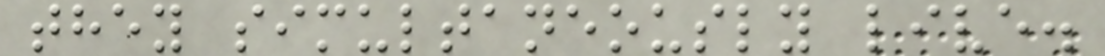they simultaneously live.
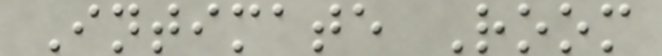Intimate Room
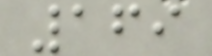169
